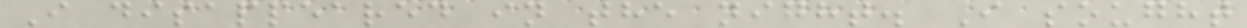I disappeared in the night. I sought
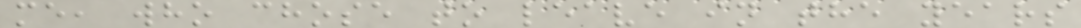me, who chose to leave in the years
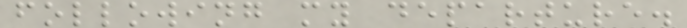following my departure.
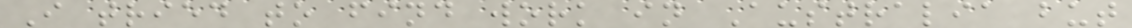I tried to find work in Australia but
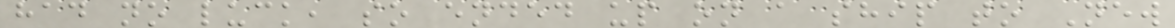had no luck, so ended up on a ship to New
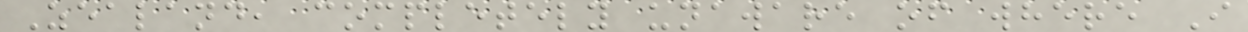Zealand, completely unaware of where I
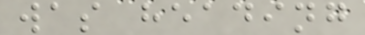was heading
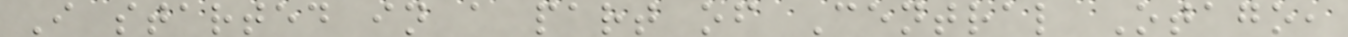I started in a part of Central Otago,
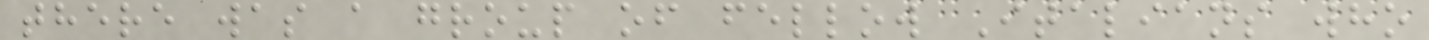there was a group of fellow Italians who
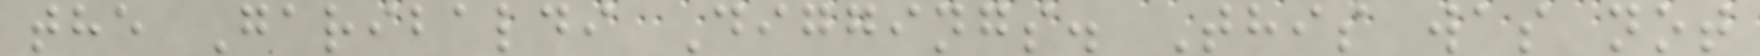the Garibaldi Diggings. This was not
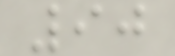90
